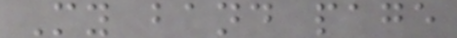My band page
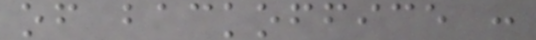of backoffice :
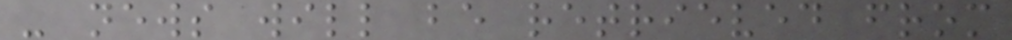- news will be retrieved from
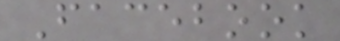Facebook
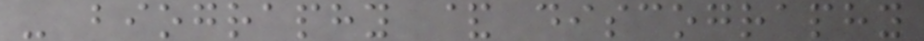- biography & discography
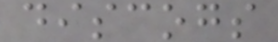discogs
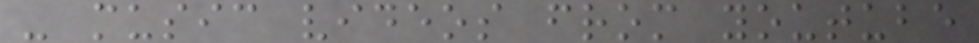- music videos from youtube
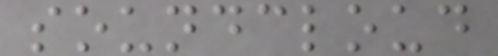soundcloud
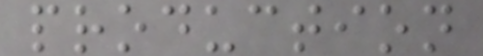production
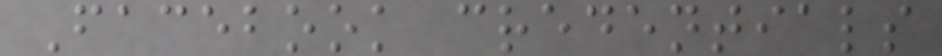Facebook credentials
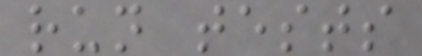run tests
